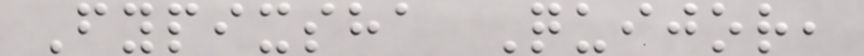Fypixsha Quijor,
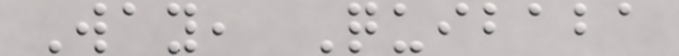Way, Quibaba
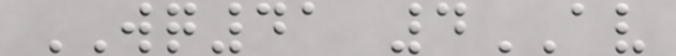WQ41 4AV
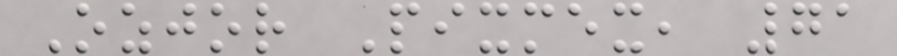Ozjor Pixmex, 71
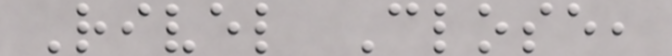Rivel Close,
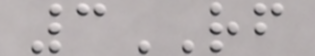3RF
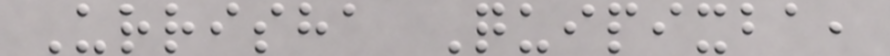Urrisha Quipixba,
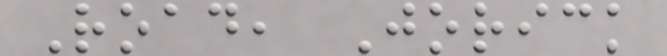Road, Jorick
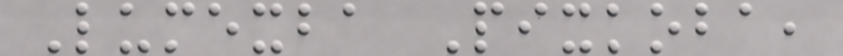Lumexba Pixkoba,
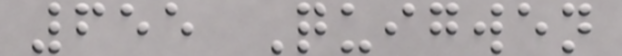655 Quigwen
